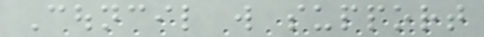Council will support
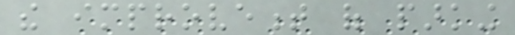the improvement of parking
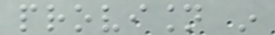provision in
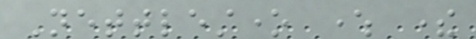Nettlestone where there
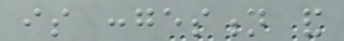is congestion and
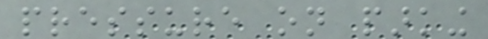pressure on parking
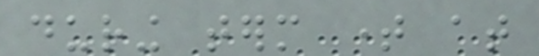during term time at
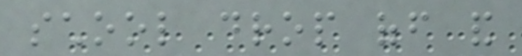school drop off and
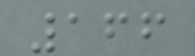166
